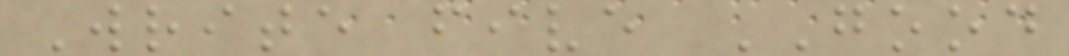Write five GOOD
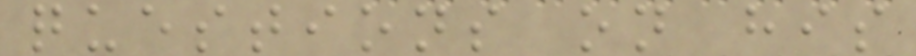questions on his
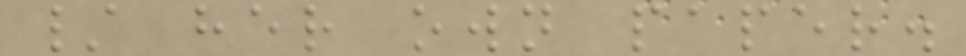/ her own paper.
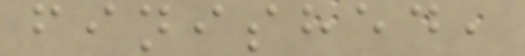finished,
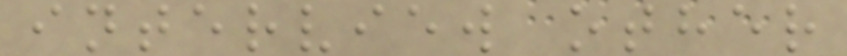interview other
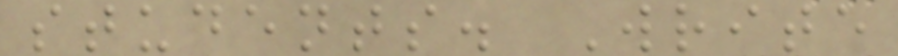students. Write
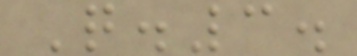Q.3.
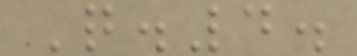Q.4.
